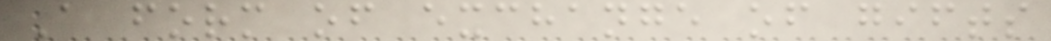A form of exchange of gifts
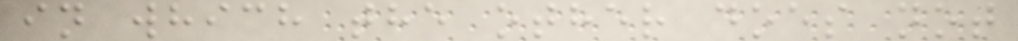in which the other does not
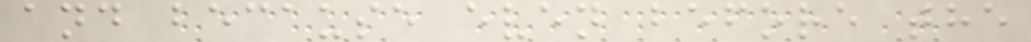and because even before the
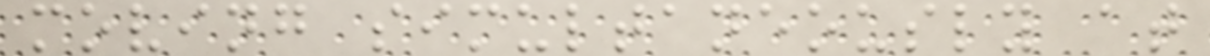moving simultaneously at
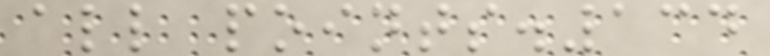all points.134
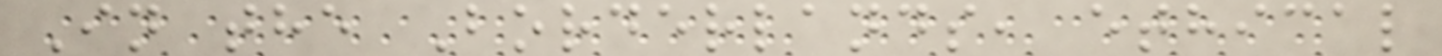In the Borderlands, ethical
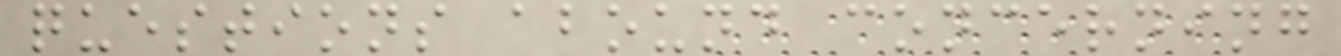questions abound concerning
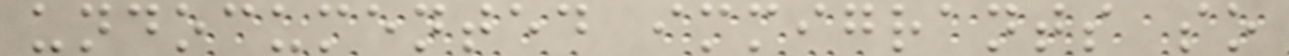undocumented immigrants so
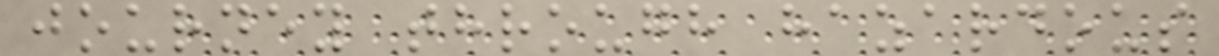journey through hazardous
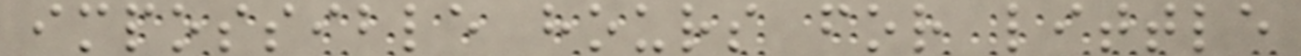impossible hours for little
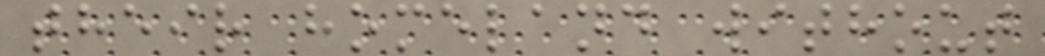their homeland without
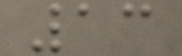13
